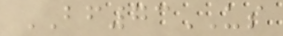BF73US
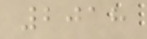2018
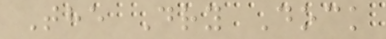The Dry Dock
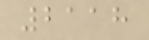2118
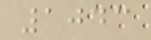1043
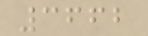3662
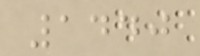1440
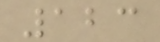123
